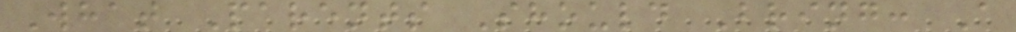What Parents Should Bring: A
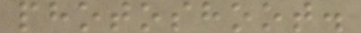photoshoot.
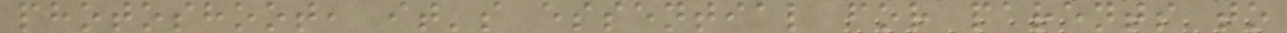photoshoot, it's essential for parents to
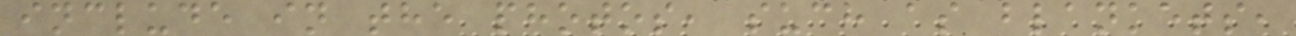include in the photos, such as blankets,
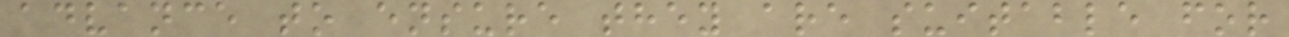advance to ensure they are suitable for
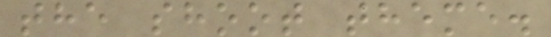the shoot theme.
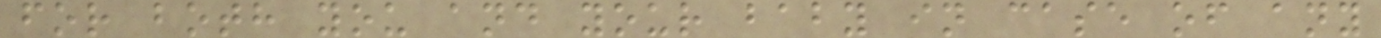for both you and your baby in case of any
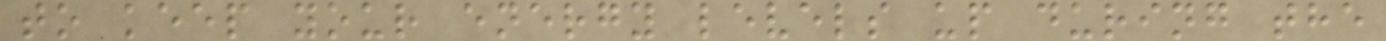to keep your energy levels up during the
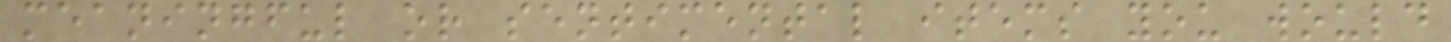meaningful or sentimental items you would
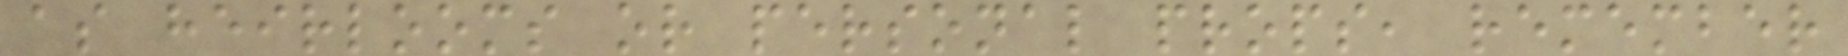as heirlooms or personal props, remember
